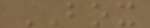BOX
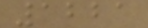1221
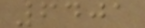6401
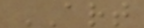ART
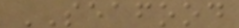SEAFOOD
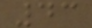43
